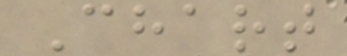Chart
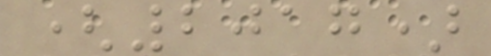(2017)
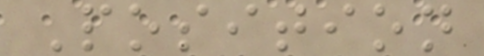Position
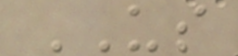US
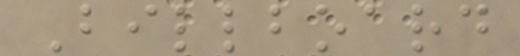Billboard
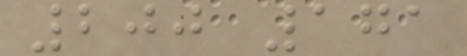200 171
